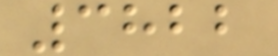3822
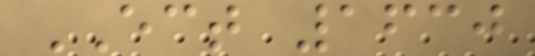ECT 1630
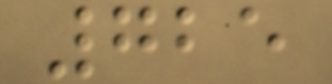725
